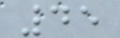45
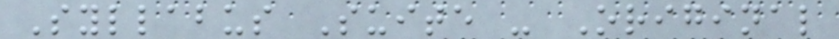Syllabus Suite - Original
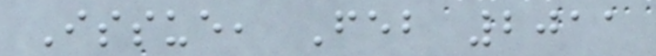Issue, Feb 2011
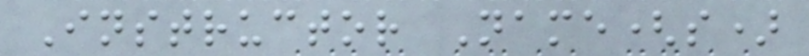Instructor Name(s)
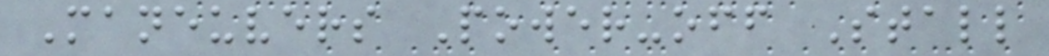Maneuvers Power-off Stall
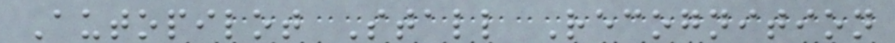Autopilot Stall Recognition
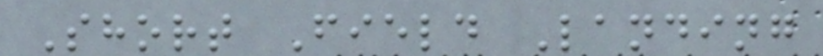Short Field Landing
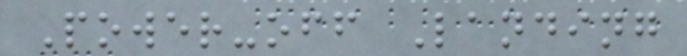Power-off Landing
